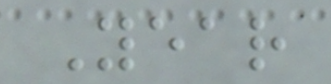Year
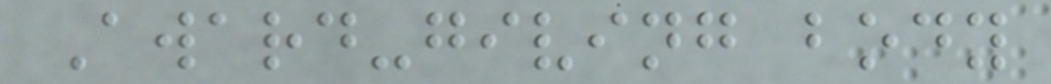Award-giving body
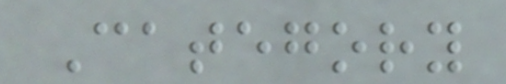Category
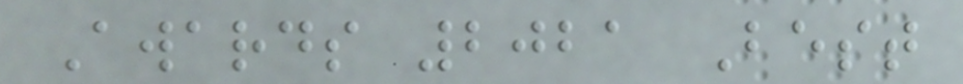Awards 2021 Best
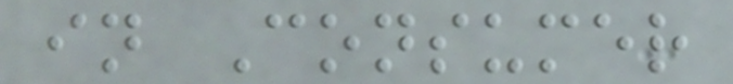in Consumer
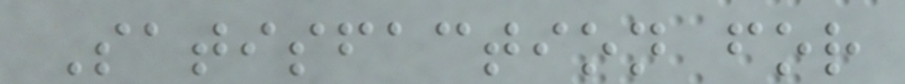Satisfaction for
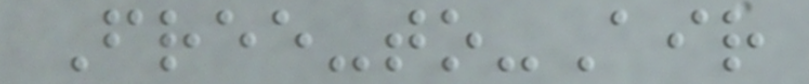Free-to-Air
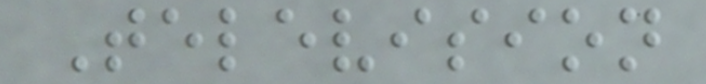Television
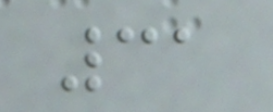31
